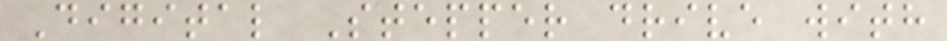Digital Stepper drive with
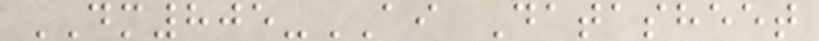DM805-AI Datasheet
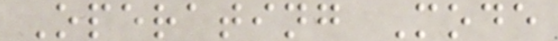Operating Mode
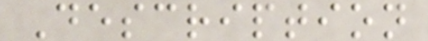Description
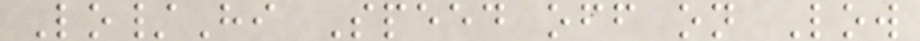Lo/Hi Speed off on Low
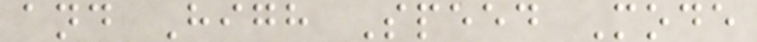and High Speed Mode
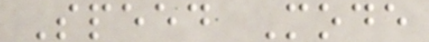Speed Mode
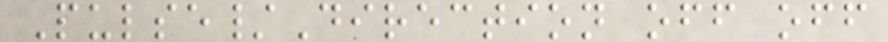Pulse/Direction off off
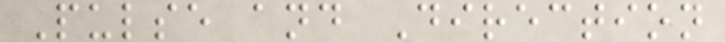Pulse and Direction
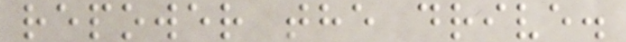repower the drive.
